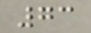73
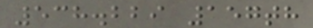538.229 157th
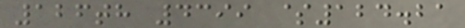126th 4399 $124.21
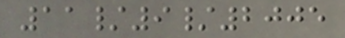11/9/2005
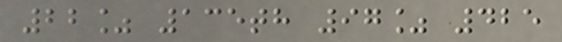22% 135th 97% 425
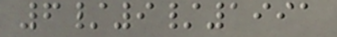6/9/1991
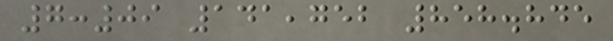7:09 141,752 858.845
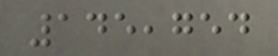145,754
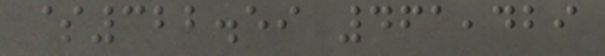$322.59 461,429
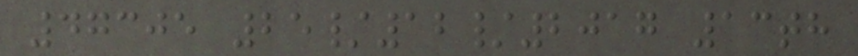47305 25/12/2017 13th
